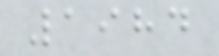1984
